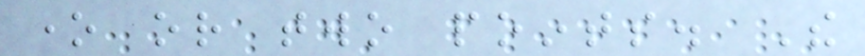one or two points. The
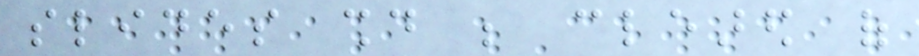slides should be cleared of
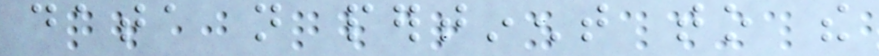data not pertinent to the
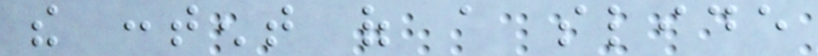the content of a slide
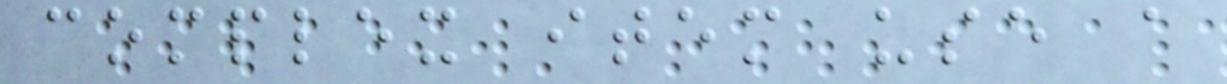complex item use a
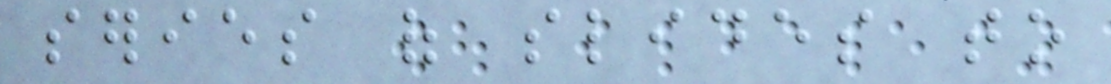series of slides to
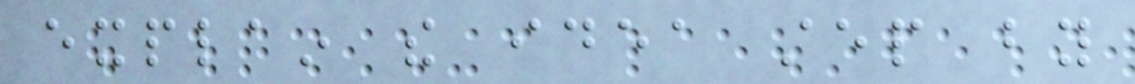explain the idea step by
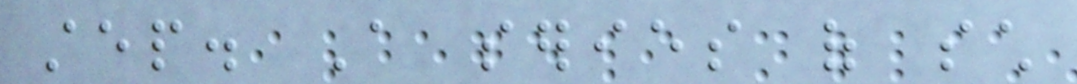step. A series of such
